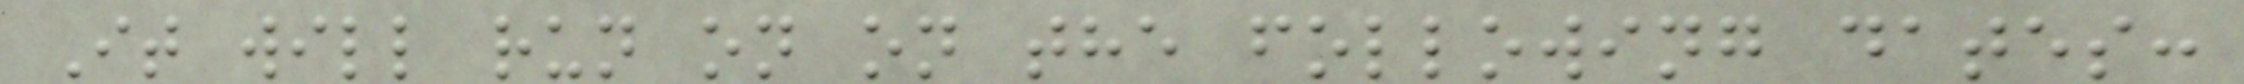It will run on on the following dates:
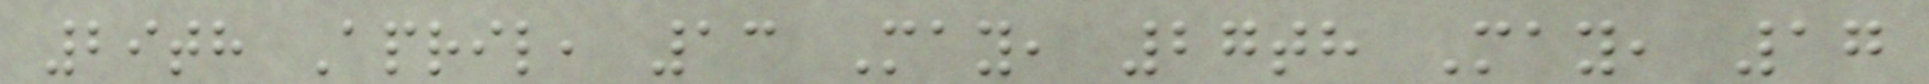29th April, 13 May, 27th May, 17
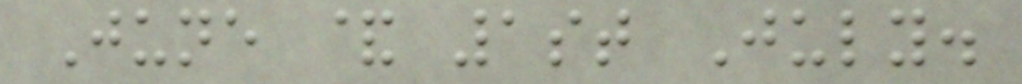June & 1st July.
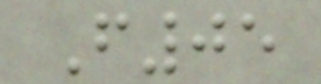F05
